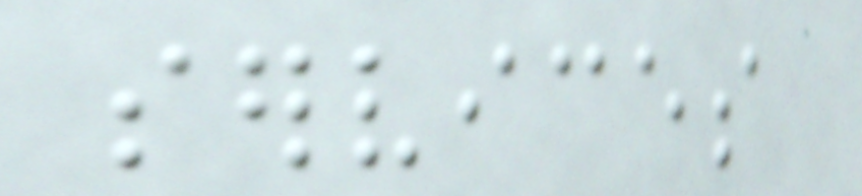services
